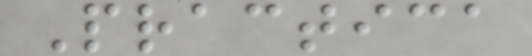Practica
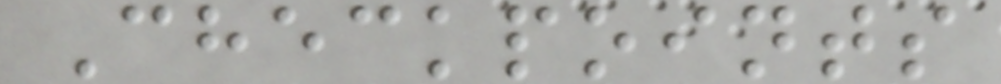Checkpoints
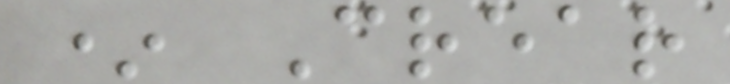* Crear
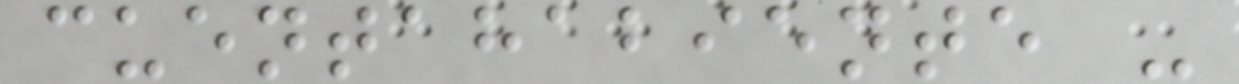cuentahabiente -
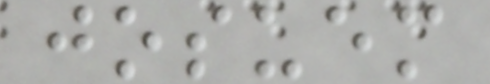josuem
